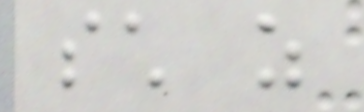such as
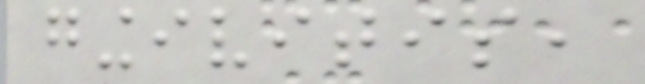gingivitis,
